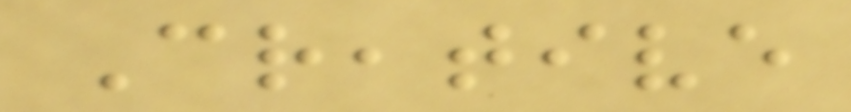Creative
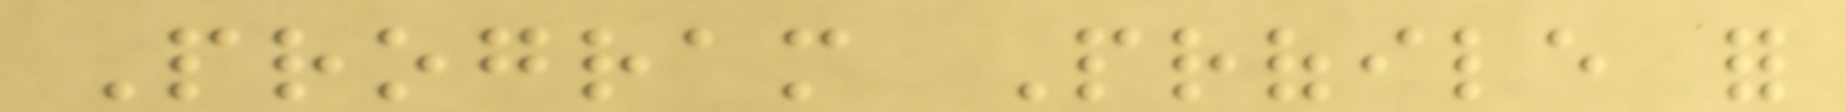Program Profile for
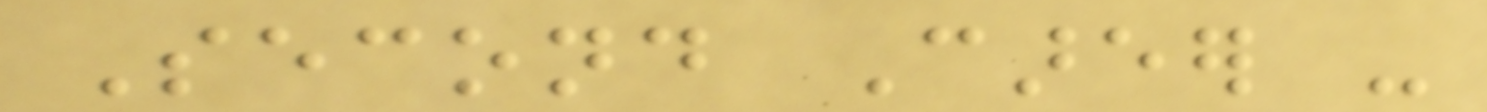Second Career -
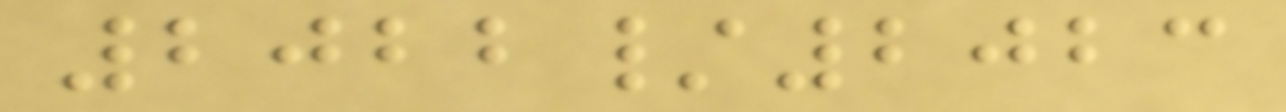2022/2023
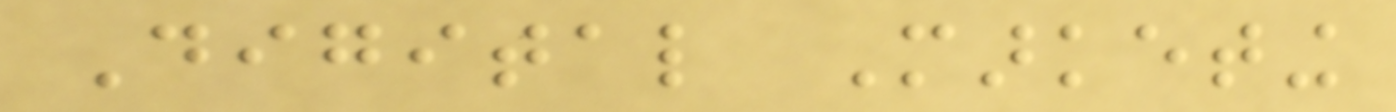Digital Marketing
